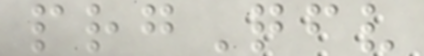prgQfv
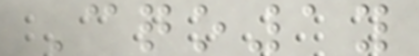Cqo1y
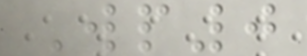Wp0
